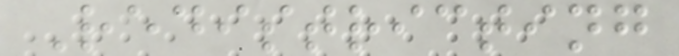Redistricting
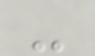-
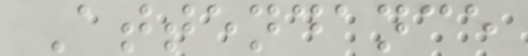Attendance
